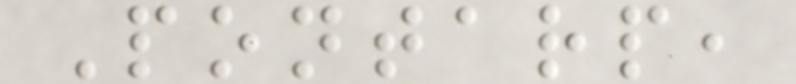Pontarp,
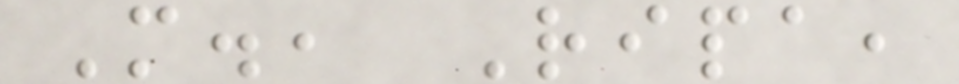M., Ripa,
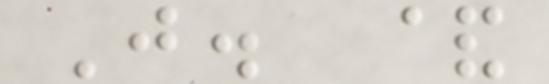J. &
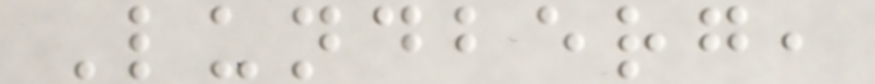Lundberg,
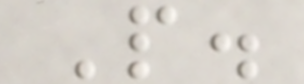P.
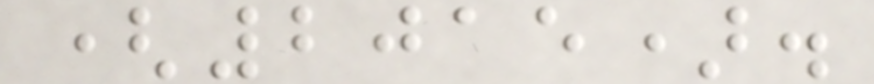(2015).
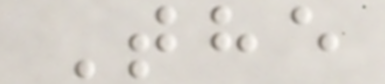The
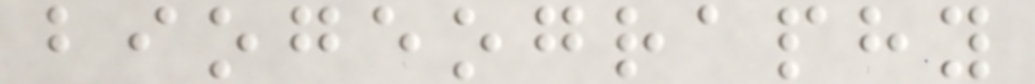biogeography
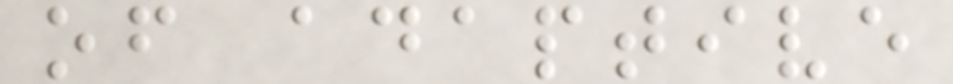of adaptive
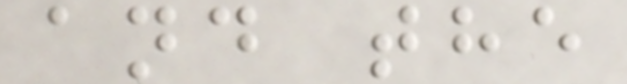and the
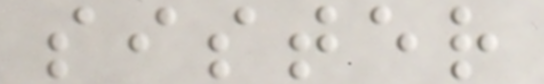sister
